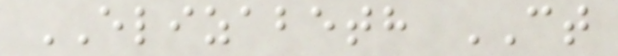ELIZABETH CT
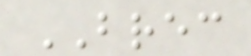BREC
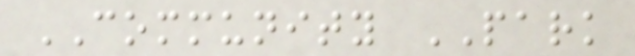COMMUNITY PARK
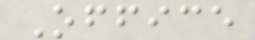Office
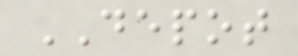DEPOT
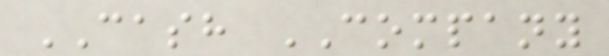CASH COMPANY
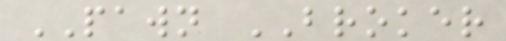PAWN BROKER
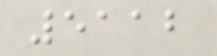5112
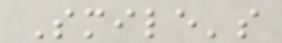Smile's
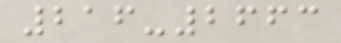216-2663
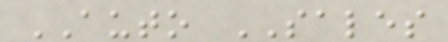AUTO SALES
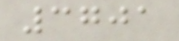3701
